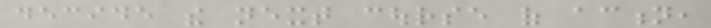decide the next course of action,
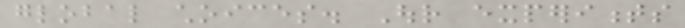global choices. Our experiments
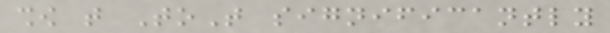show that ToT significantly
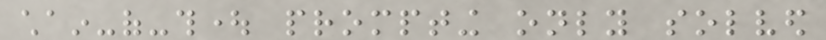chain-of-thought prompting only solved
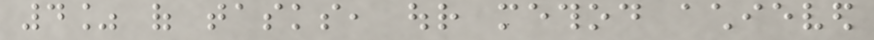4% of tasks, our method achieved
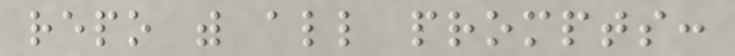repo with all prompts:
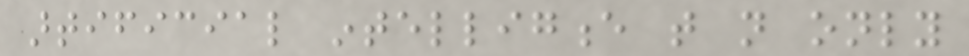artificial intelligence that not only
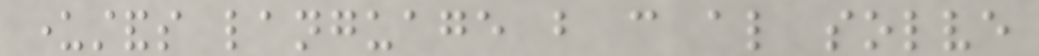understands language but can also solve
